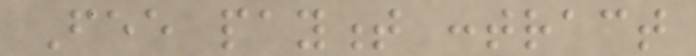Fee payment contract
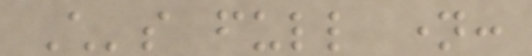Child's full name:
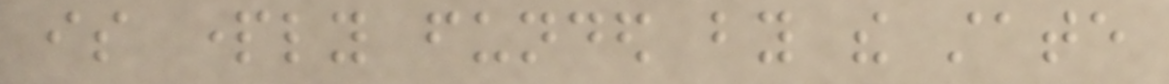is partly funded by the state
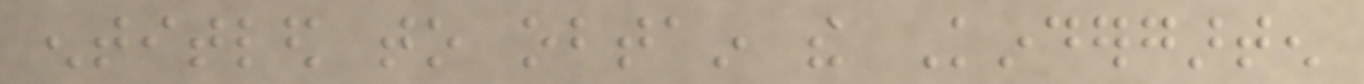entitled to obtain the Kindergarten
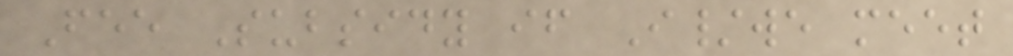Fee Subsidy if I/we meet
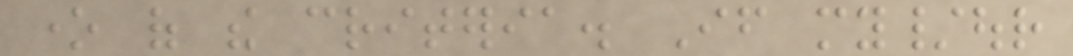one of the criteria. If my/our
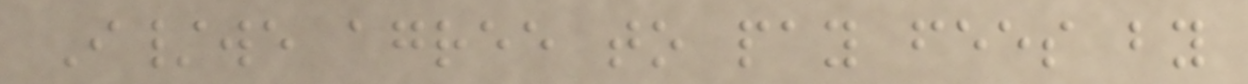I/we agree to pay fees by
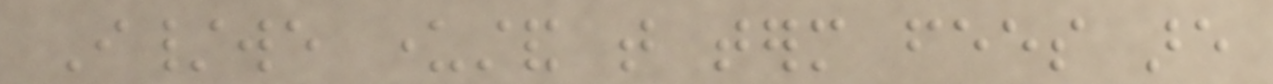I/we understand that term fees are
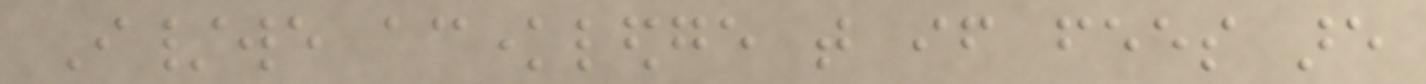I/we acknowledge that if fees are
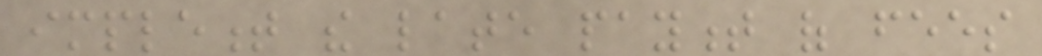implement the late payment of fees
